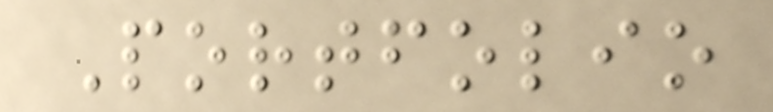Portfolio
